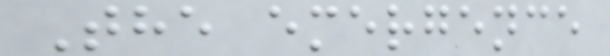The emergence
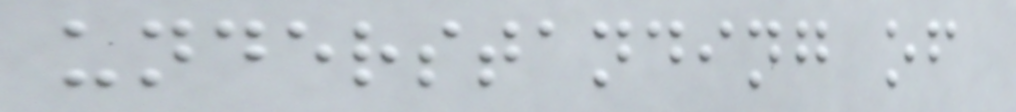understanding of
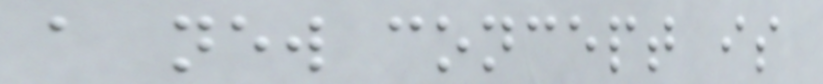a new concept is
